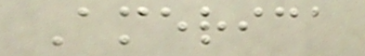America
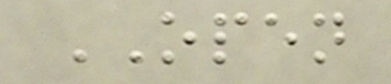OPEN
